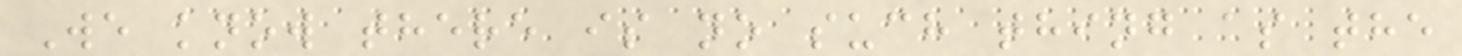We know there is no such thing as the
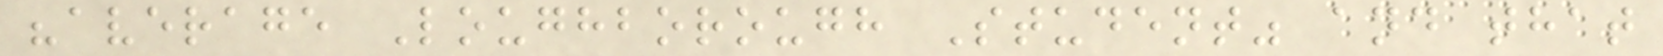"average Loughborough Student" and that
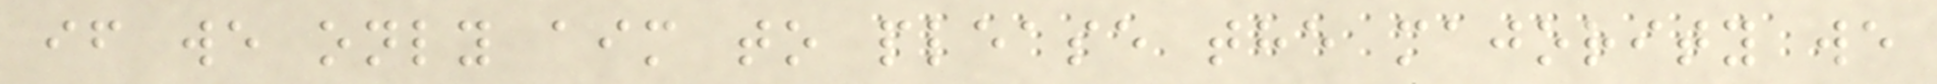if we only aim to please the majority we
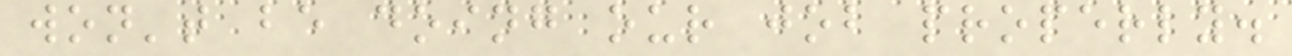won't be doing our job properly.
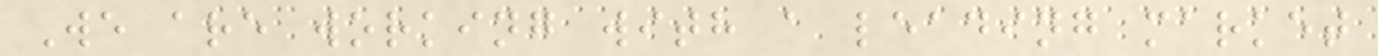We are working with a leading market
